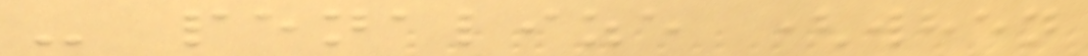- penalize (when
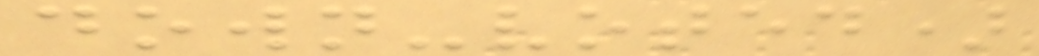down-voted)
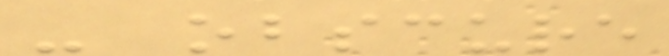- obscure
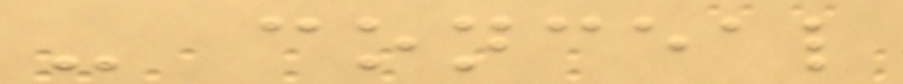- conceal
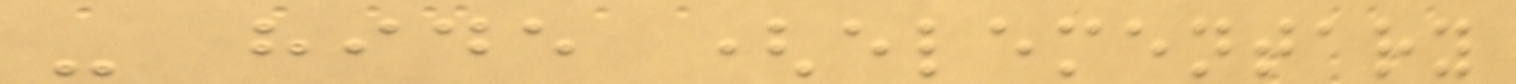- hide (elementary
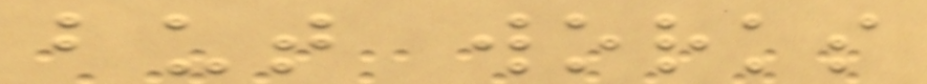but works
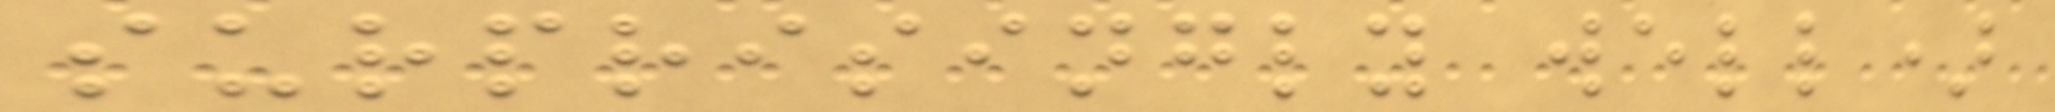surprisingly well)
